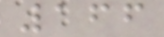166
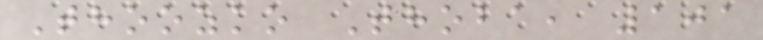Thoozko Thoba, 101
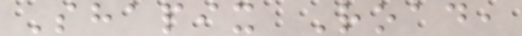Shapix Road,
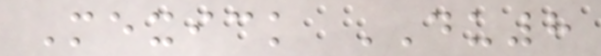Mexick DU8
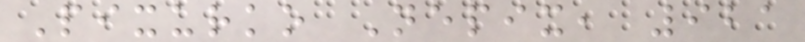Pixurko Nepix, 921
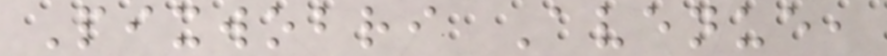Pixwobri Avenue,
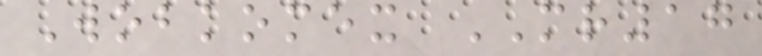Wobkomex MR17
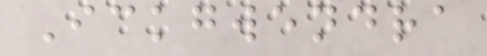Ickgwendra
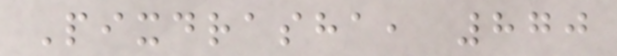Pixdrasha, 870
